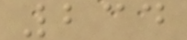234
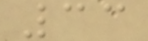33
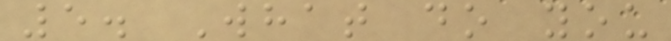5. What do you
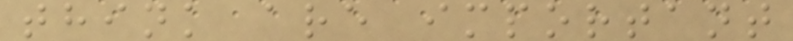think are important
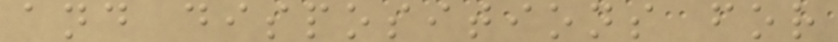and dispositions for
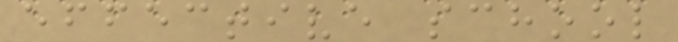effective school
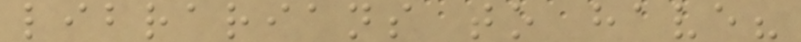librarians to have?
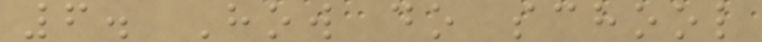6. How do school
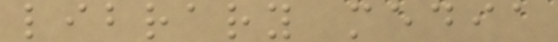library media
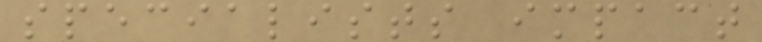specialists impact
